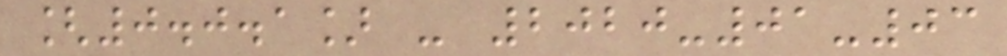[0.0.1] - 2020-01-03
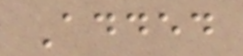Added
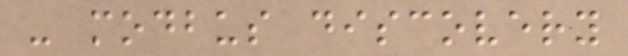- modbus discovery
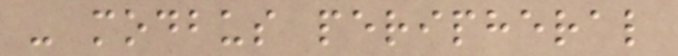- modbus peripheral
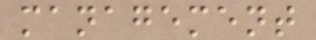management
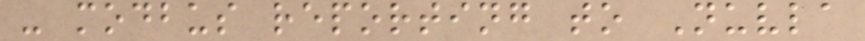- modbus reporting to Nuvla
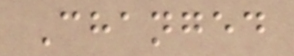Changed
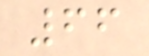66
